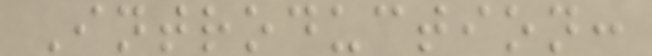Introduction:
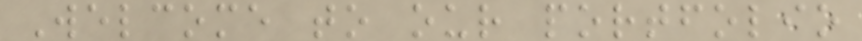Welcome to our portfolio
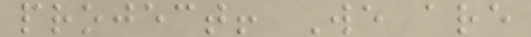project! We are
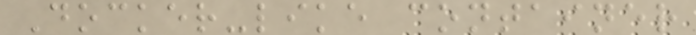Docker-like container
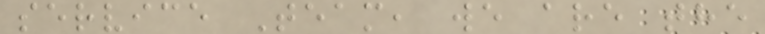service Team, we are the
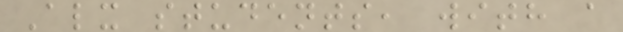Alx students, with a
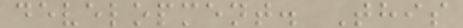development. This
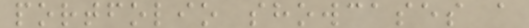portfolio showcases a
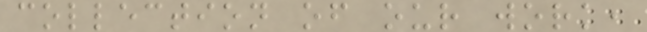collection of our work,
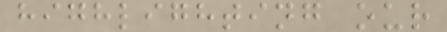highlighting our
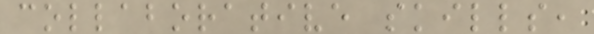collaborative skills,
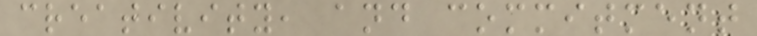creativity, and commitment
